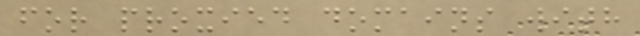for proxied domains with
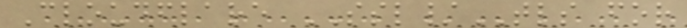Cloudflare SSL/TLS for
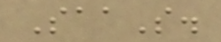SaaS.
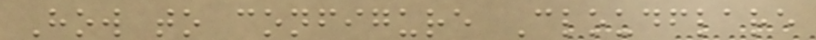How to configure Cloudflare
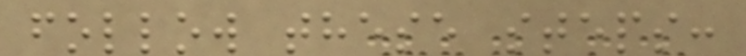follow these steps:
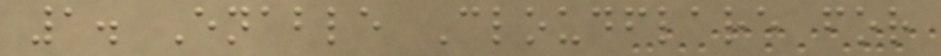1. Enable Cloudflare for
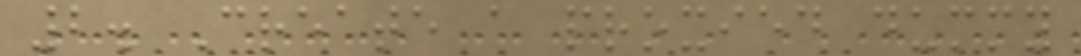2. Create a proxied dummy
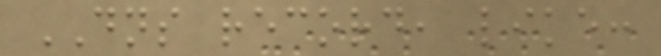DNS record, like:
